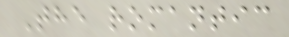The romantic
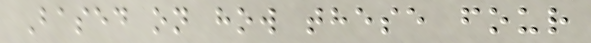Based on how these four
